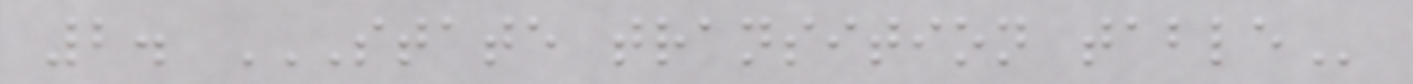2. STATE TRANSITION TABLE
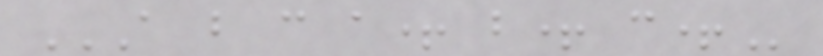A B C A+ B+ C+
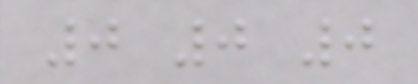0 0 0
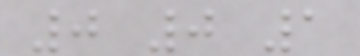0 0 1
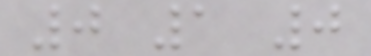0 1 0
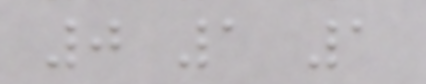0 1 1
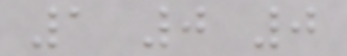1 0 0
